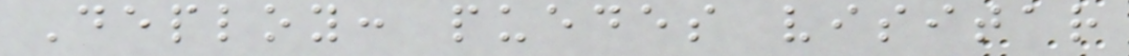Deploy: puedes visitar
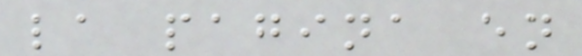la pagina en
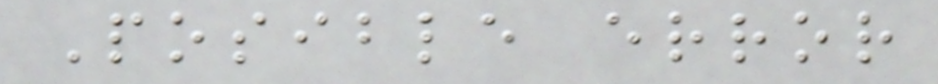Posible error
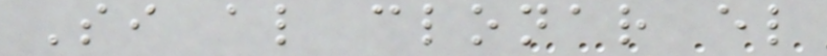Si al clonar el
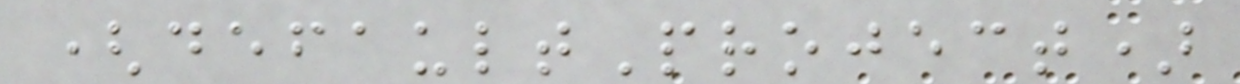(defaultProject)
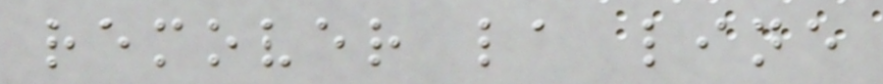remover la line
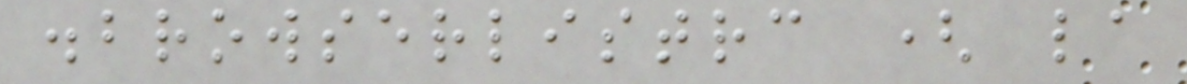.browserlistrc ( la
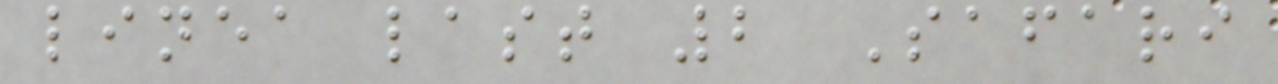linea last 2 Safari
